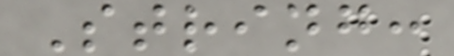String:
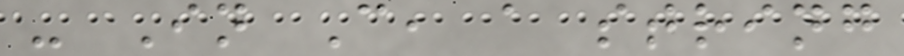- In C, a string
